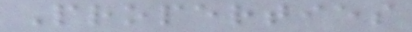Properties
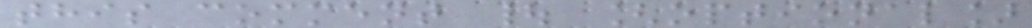this comment | [optional]
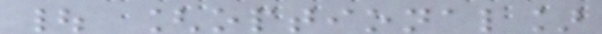| [optional]
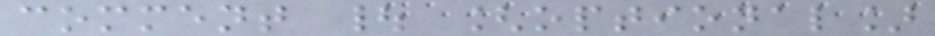comment | [optional]
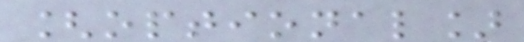[optional]
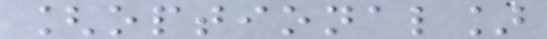[optional]
